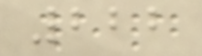222
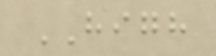HIGH
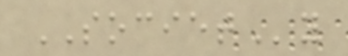SOCIETy
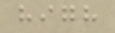high
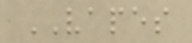VAPES
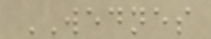WEDNES
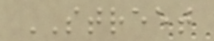STREET
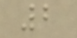2
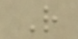R
